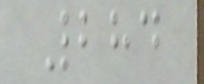284
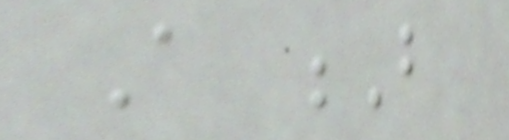A B
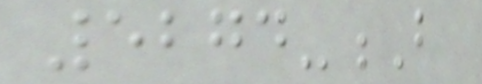5274-B
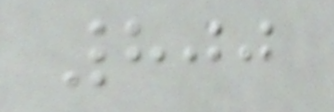800
